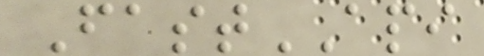FastAPI
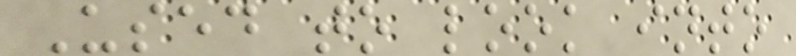Used to look into
